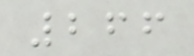266
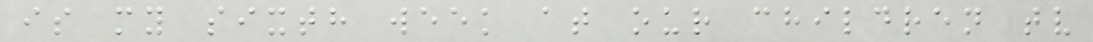is my sixth week at our children tv
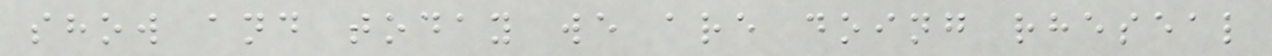show and today we are doing rheseal
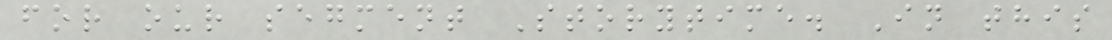for our segment Storytime. In this
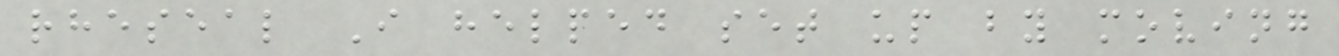rheseal I helped set up by moving
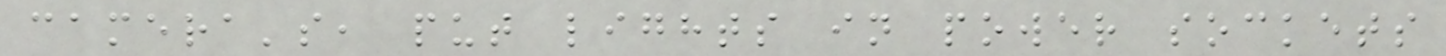camera's, put lights in power sockets
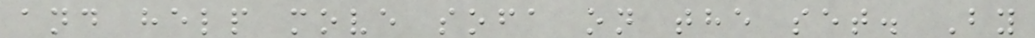and help move sofa on the set. By
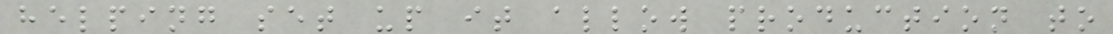helping set up it allow production to
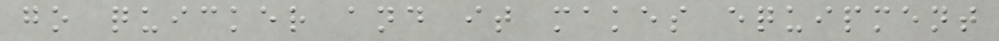go quicker and it makes equipment
